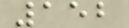152
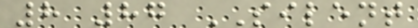8 87 SILENT
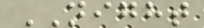NIGHT
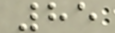85
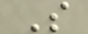S
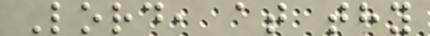Lord, at thy
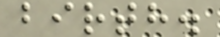birth.
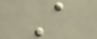A
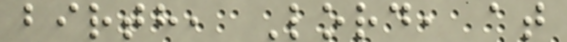birth, Lord, at
